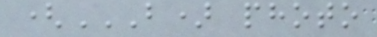(B) PHOTO
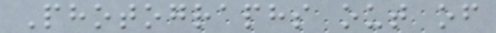Photographs out of
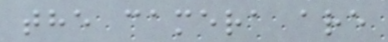the camera are
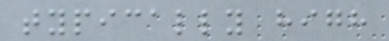typically high
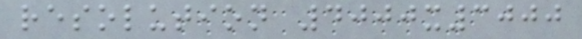resolution 4000x3000
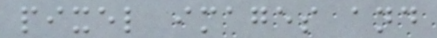pixel images and
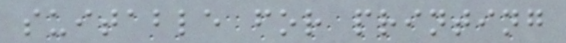suitable for printing
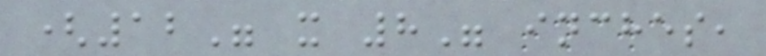(12" x 8" inches,
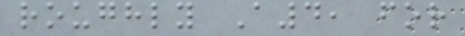roughly A4, for
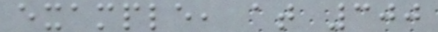example, at 300
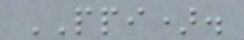PPI).
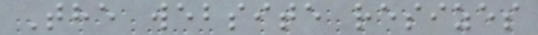The website resizes
